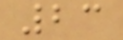23
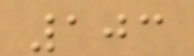103
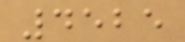4525
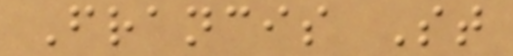Francis St
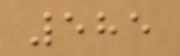585
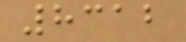8312
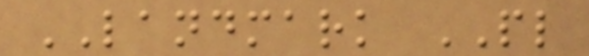LANDMARK PL
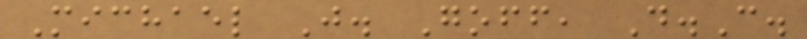Michael J. Goff, D.C.
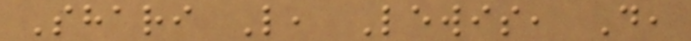Shari L, Lewis, D,
